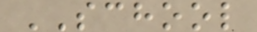SCHOOL
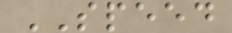SPEED
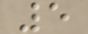5
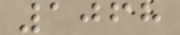1068
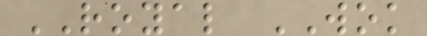ROYAL WOK
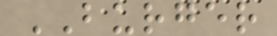BURGER
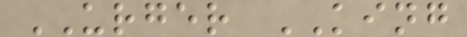URGER KING
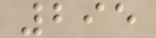295
